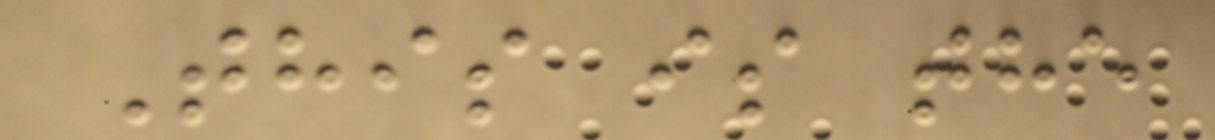This is the
